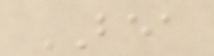BEA
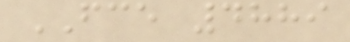FCE 4889
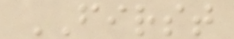FIRST
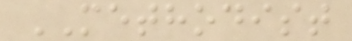METHODIST
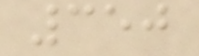350
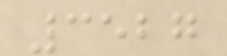3527
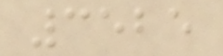3525
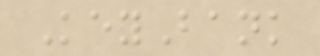KeyBank
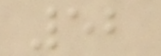52
